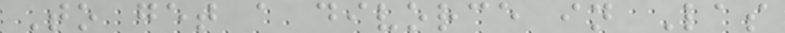To get a divorce in Las
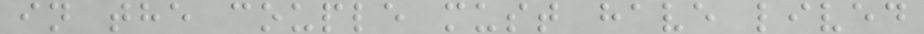in the couple must have lived
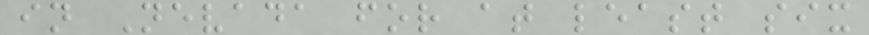in Nevada for at least six
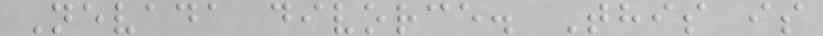Nevada divorce. This is
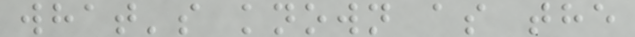what's known as the
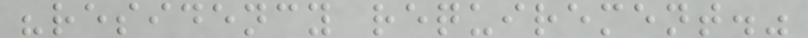"residency requirement."
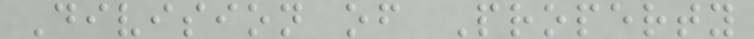Division of Property
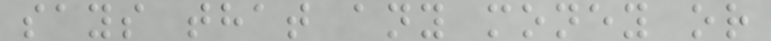says that any money or
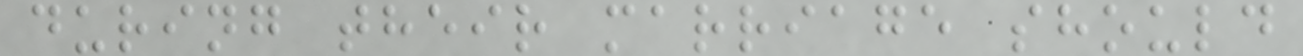during their marriage should
